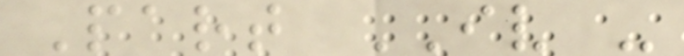Part IV -
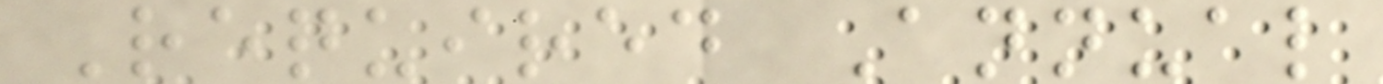Required Annual
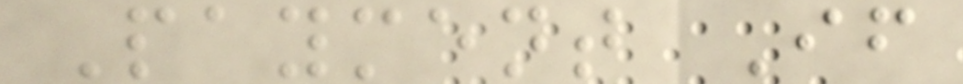Payment If
